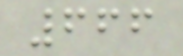666
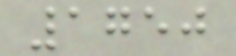1750
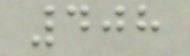408
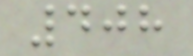408
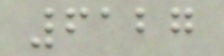6127
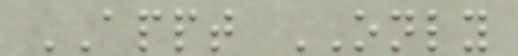APPT ONLY
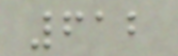612
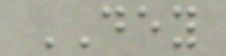DEY
